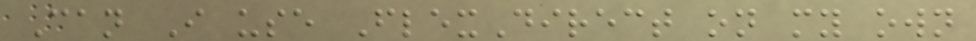Can I use FlexDirect on my own
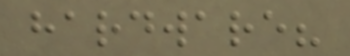hardware?
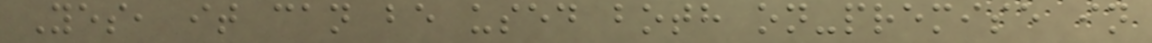Yes, it can be used both on-premise in
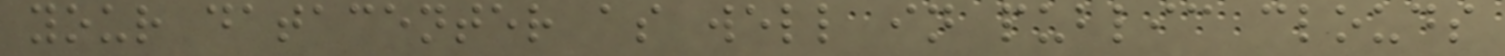your datacenter as well in public clouds
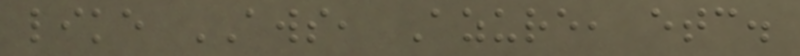like AWS, Azure, etc.
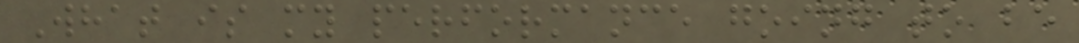What is my performance going to be
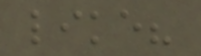like?
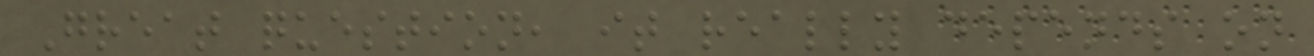Great question, it really depends on
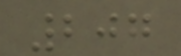207
